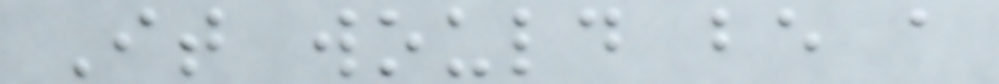It would be a
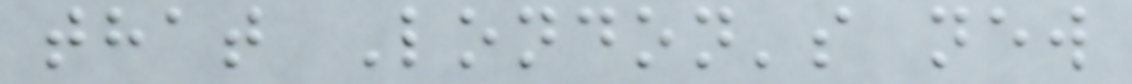that London's new
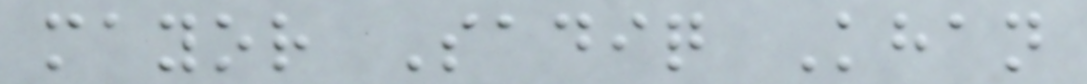mayor Sadiq Khan
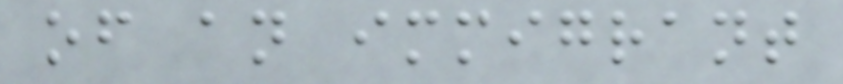of an immigrant
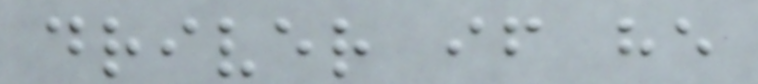driver if he
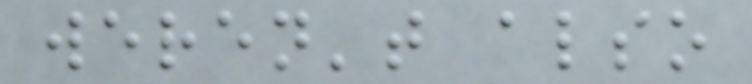weren't also
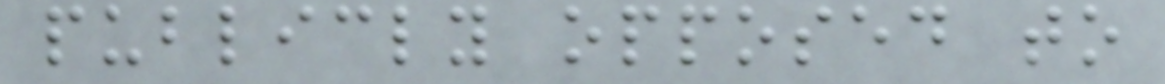publicly opposed to
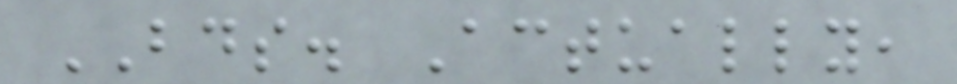BDS. Actually,
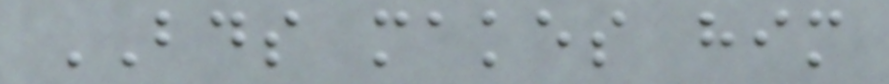BDS makes him
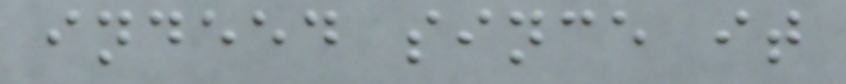indeed since it
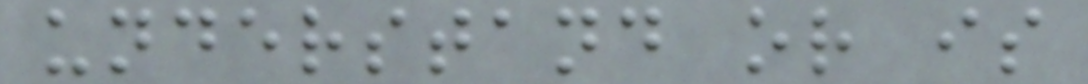understand or is
